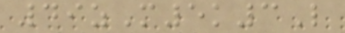49zM5k3L
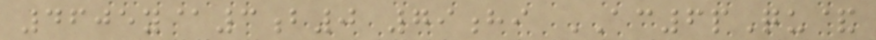4605y@3b0 79hi AC6pQu&
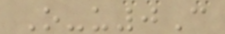O-u0C
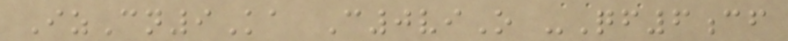IzCn9Ka C0viO -Qf6cf
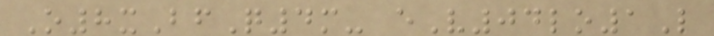O8xBfQ4m- eV04lo1L
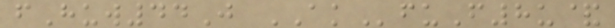fHuw44J AKfuF8u&
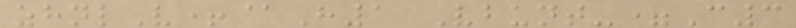zhnlV+@H1 Vbunt-=C3
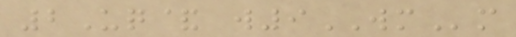2Uq& w9WMm
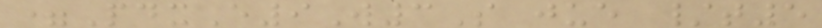=PdxE9W3S jue /t5
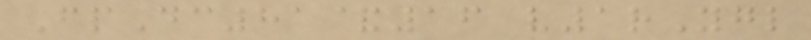FpDc81&16 v1rYgl
